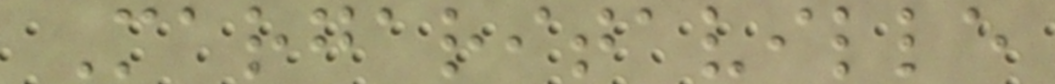Margaritaville
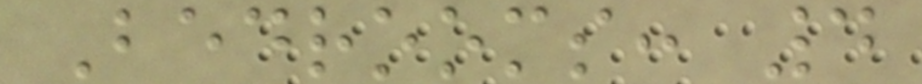Bedrooms: 4
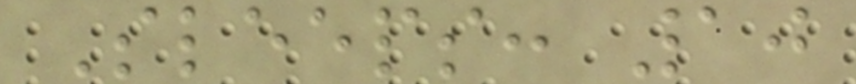Sleeps: 10
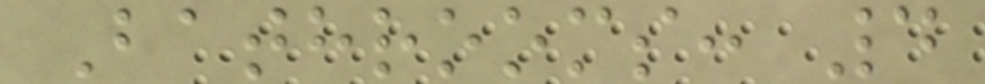Bathrooms: 4
